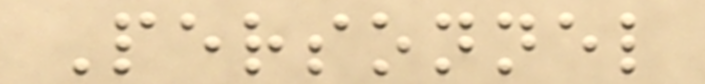Personnel
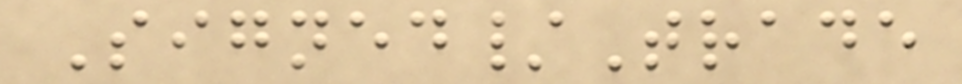Signed/Trade
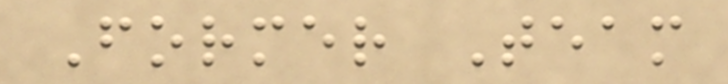Former Team
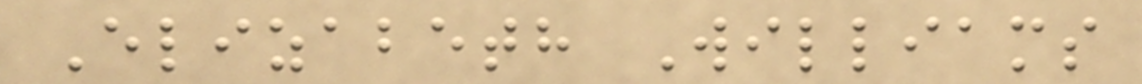Elizabeth Williams
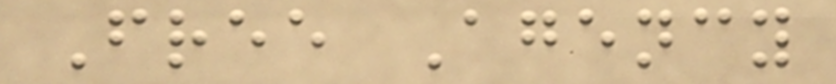Free Agency
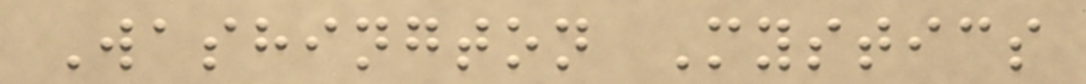Washington Mystics
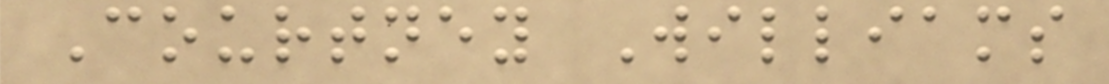Courtney Williams
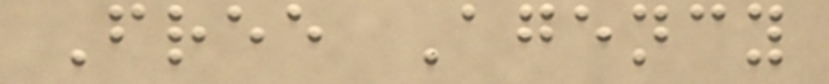Free Agency
